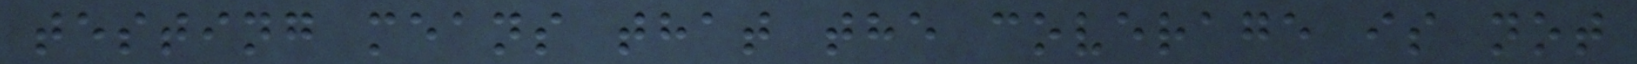testing means that the coverage is not
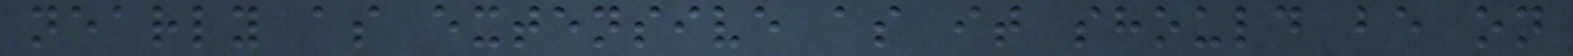nearly as extensive as it should be on
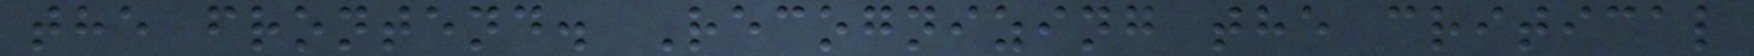the frontend. Recognizing the critical
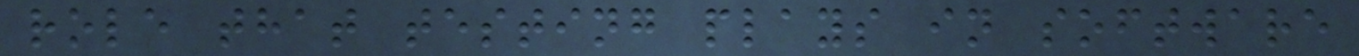role that testing plays in software
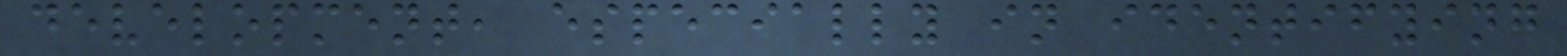development, especially in identifying
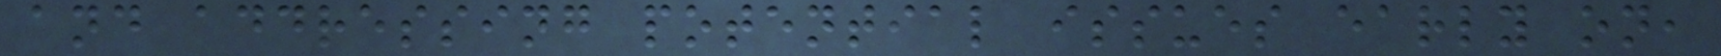and addressing potential issues early on,
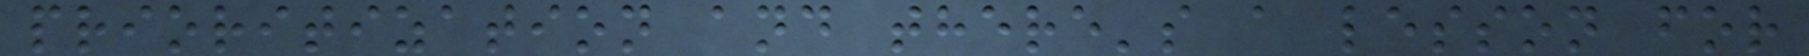prioritization and there's a lesson for
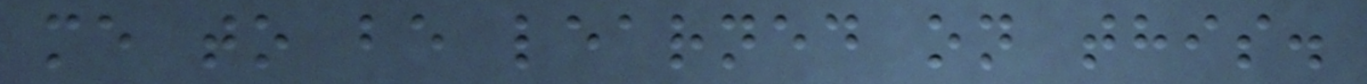me to be learned on this.
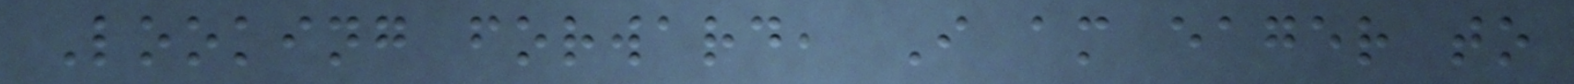Looking forward, I am eager to
